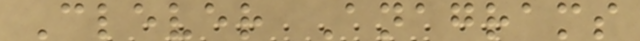Clever Anagrams
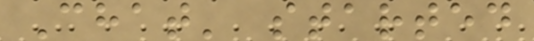Chat' started
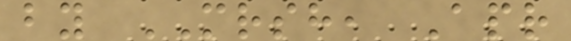by MRSH, Apr
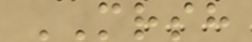MRSH
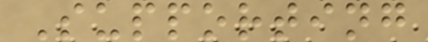Supporting
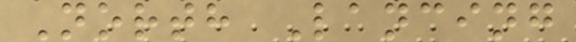North Lancing
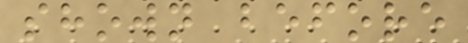shown before
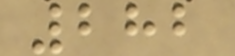282
